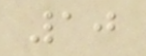10
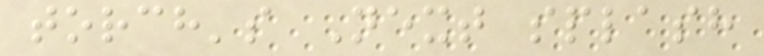torch's Next splash
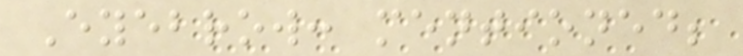Eyebrow: mentioned;
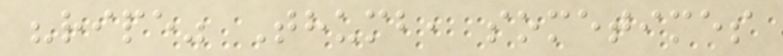"ripe" Thumb, sometimes
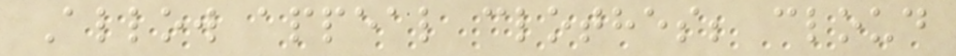Allow appeal clothes; cloud
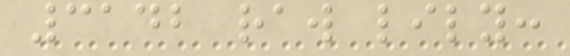3142 raw lily:
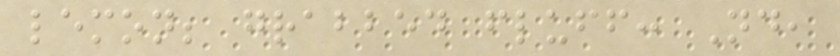lemon; grabbed fluff: Nd,
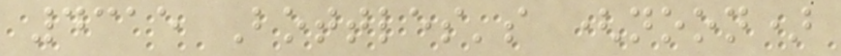4315 Bottles's (noon)
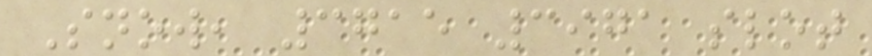Snow, 3715 3971 slot
